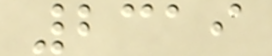2319
